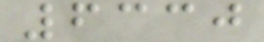6330
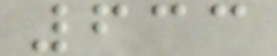633
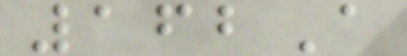162A
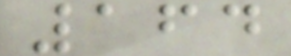164
